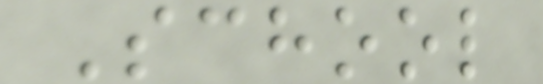School
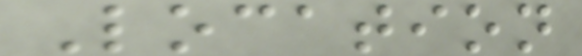Location
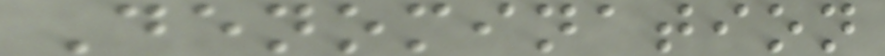Denomination
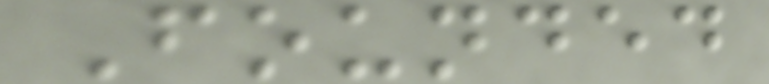Founded
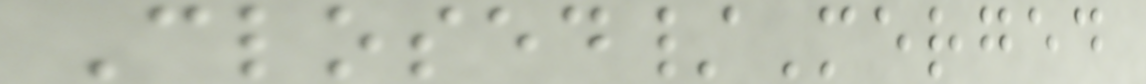Closed/Merged
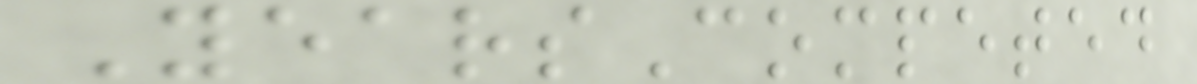YearsCompeted
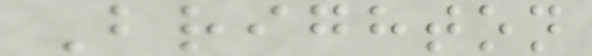Brighton
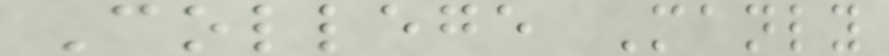College Manly
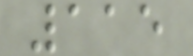115
